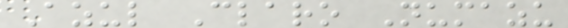Azul Claro Numazu
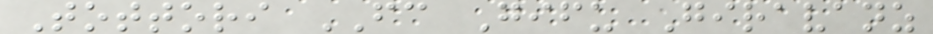Tottori FC Gifu Giravanz
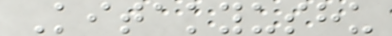Kitakyushu
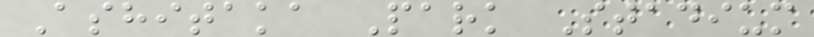Ashitaka Park Stadium
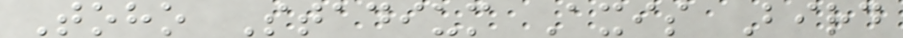Toho Stadium Axis Bird
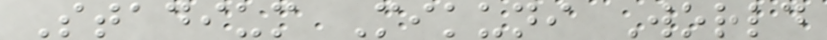Stadium Mikuni World
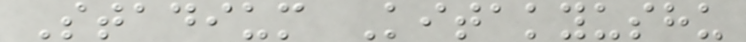Stadium Kitakyushu
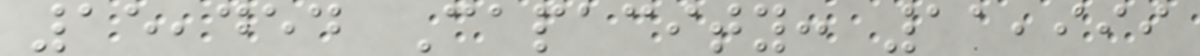15,454 Capacity: 11,999
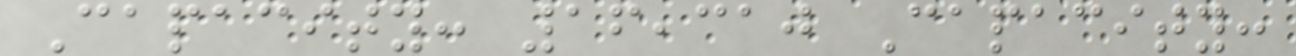Capacity: 16,310 Capacity:
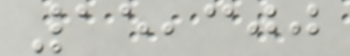15,300
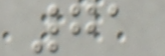71
